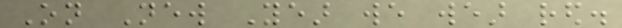On New Year we wear red.
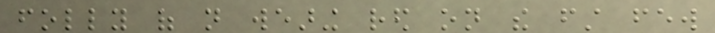folly of not wearing red on the first few
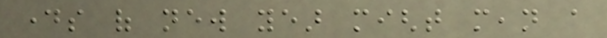days of new year might mean a
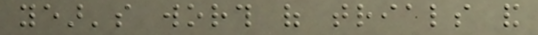year's worth of trials and
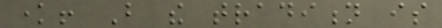know! But the tradition is
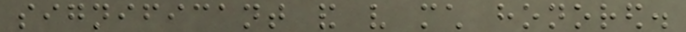significant and very much honored.
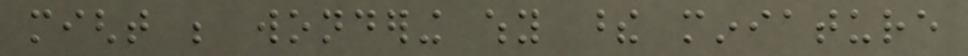might be wondering why these miniature
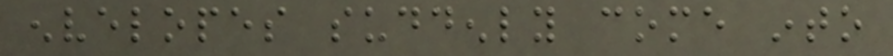envelopes suddenly come into
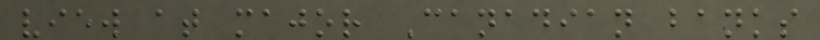view at major Canadian banks
